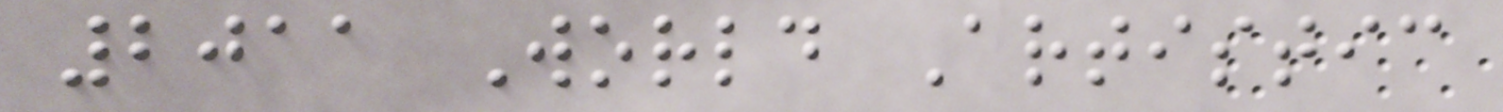2011 World Artistic
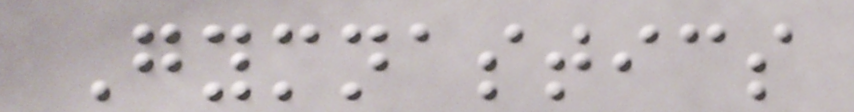Gymnastics
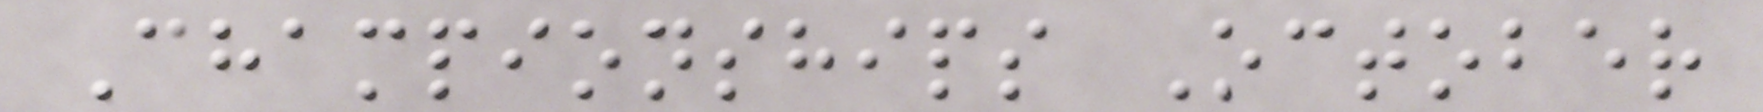Championships October
